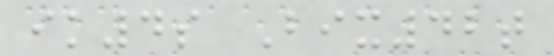ik4s Bix42t
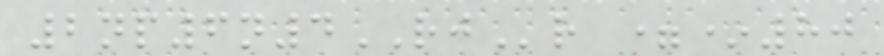2np6n4RJr =*80
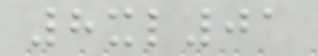8xl01
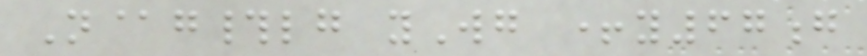N@g#lg yWg +y67g
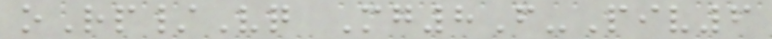oRp/Vq Mg8F-Piv6
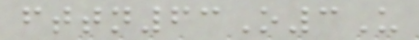fttn63O3U
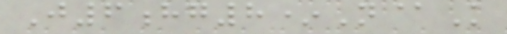J6hg8*N@K
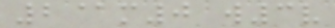2@m0 w3v
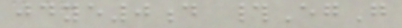jdye0d #EgG
